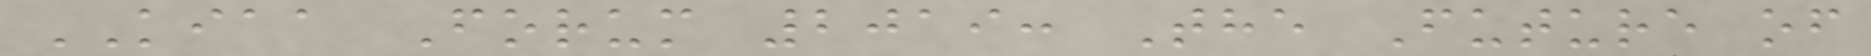KIAA Forum 2019: The Future of
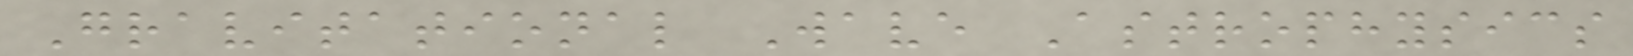Gravitational Wave Astrophysics
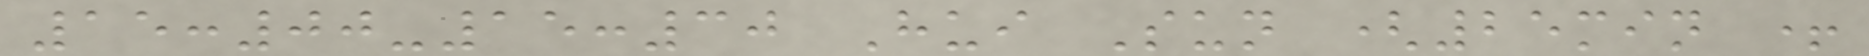15:00-15:30 Hui Sun (25min +
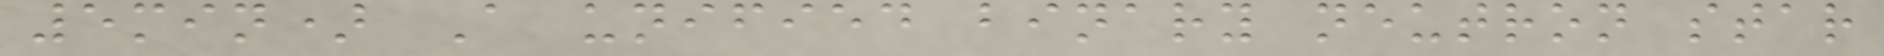5min) A unified binary neutron star
